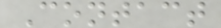Contact
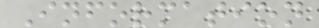Information
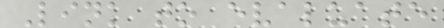Link to evaluate
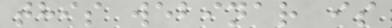this webinar is
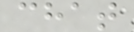chat
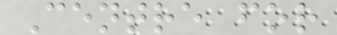Centre for
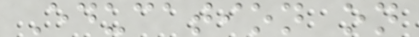Education on
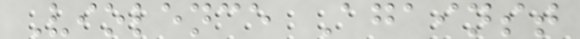Violence Against
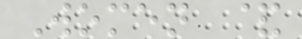Women &
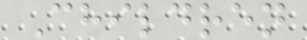Children
